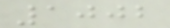1002
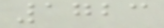1723
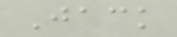Jack
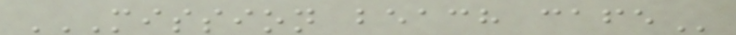MISSION BEACH CAFE
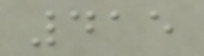415
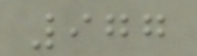977
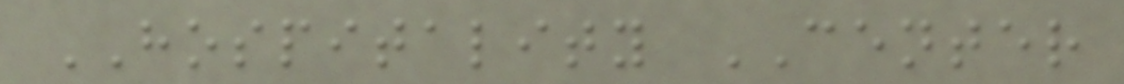HOSPITALITY CENTER
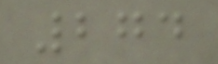274
